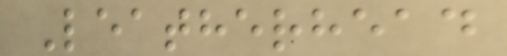Leatherhead
